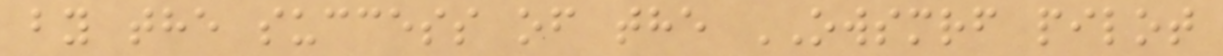by the success of the OWSMRF pilot
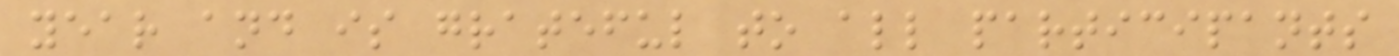year and is grateful to all participants
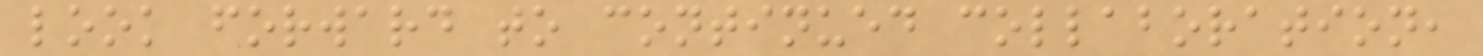look forward to continued collaboration,
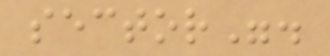sector".
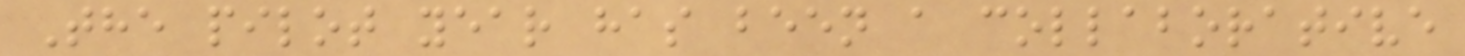The pilot year has been a collaborative
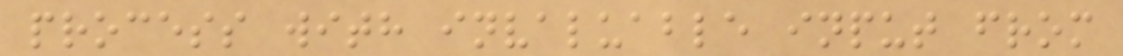process with invaluable input from
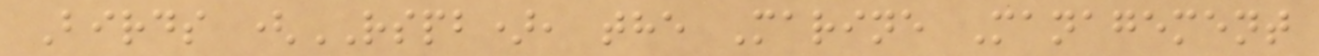Birds (RSPB), the Marine Management
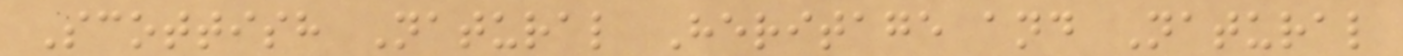Scottish Natural Heritage and Natural
